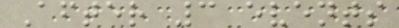After 3 events
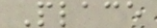Place
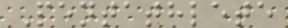Pentathlete
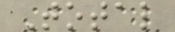Total
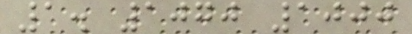1. 1070 1000
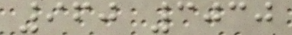960 3030
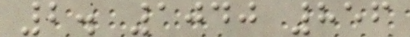2. 1040 856
